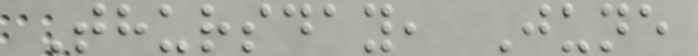Thursday, June
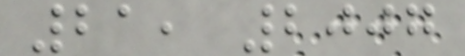21, 2007
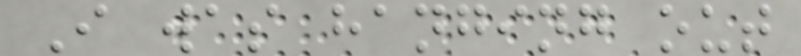I was hanging out
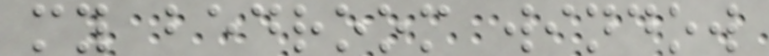my bedroom window
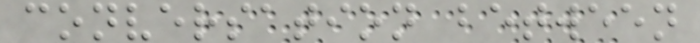conversation between
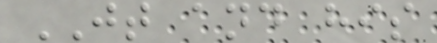JT and his
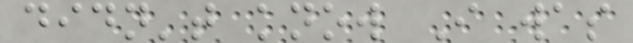didn't know I was
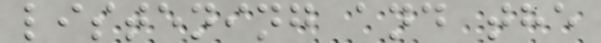listening and the
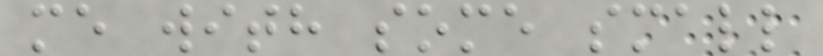me with some small
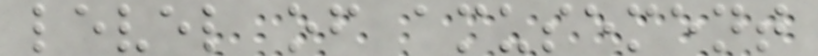level of amusement
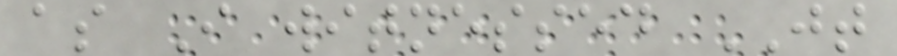as I witnessed JT
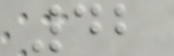42
